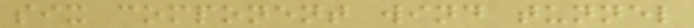six component wind tunnel
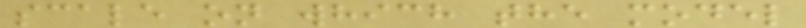scale on which the model
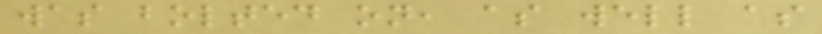was bolted on, as well as
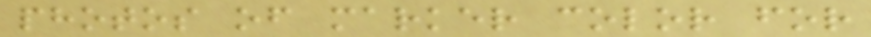photos of marker color for
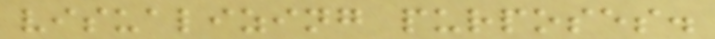visualizing purposes.
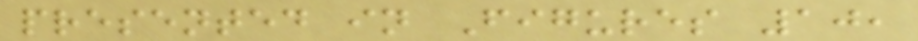presented in Figures 10,
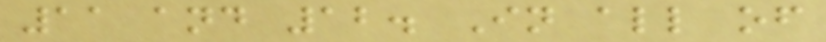11 and 12. In all of
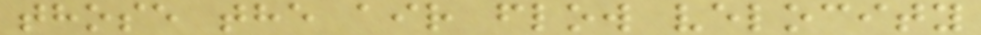those the air flow velocity
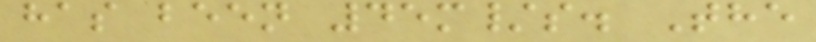has been 45m/s. The
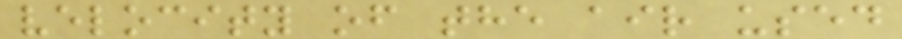velocity of the air used
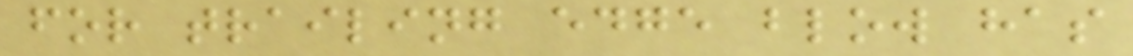for trailing edge blow has
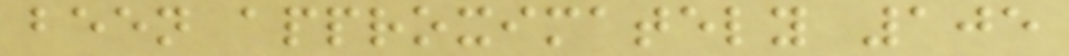been approximately 105
